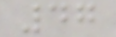47
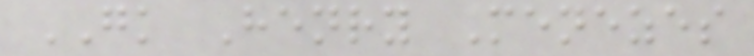GK Henry Menezes
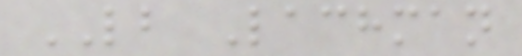LB Lachman
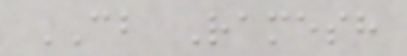CB Ramesh
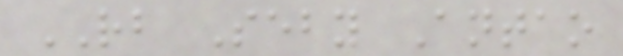RB Seby Antao
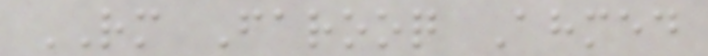RM Farooq Ahmed
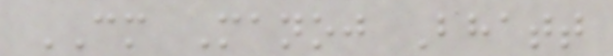CM Manoj Bhatt
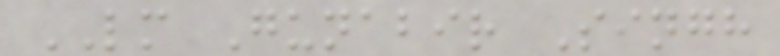LM Gunabir Singh
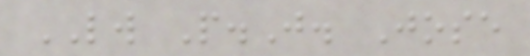LW P.J. Jose
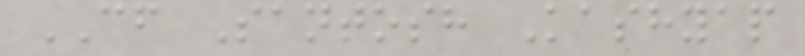CF Santosh Kashyap
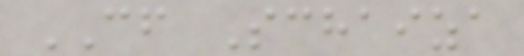CF Schaiza
